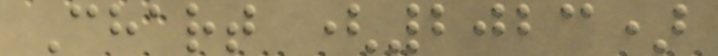Chart (2023)
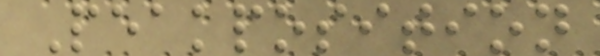Peakposition
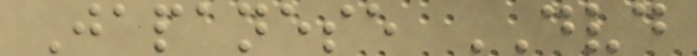Japanese DVD
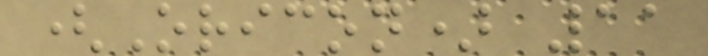(Oricon) 11
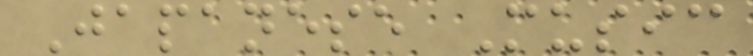Japanese Music
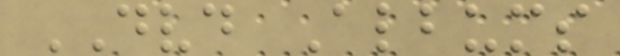DVD Albums
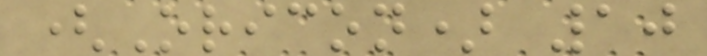(Oricon) 10
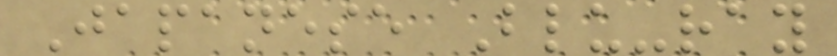Japanese Blu-ray
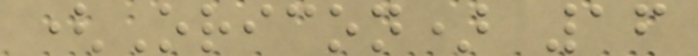(Oricon) 16
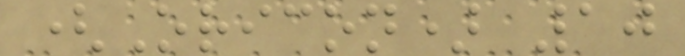(Oricon) 10
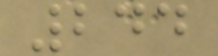244
